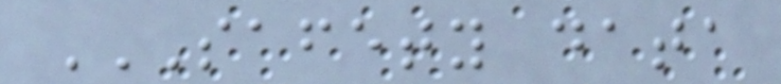SAFETY DATA
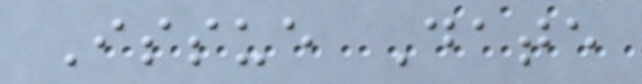Issue Date
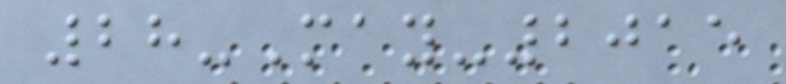28-May-2015
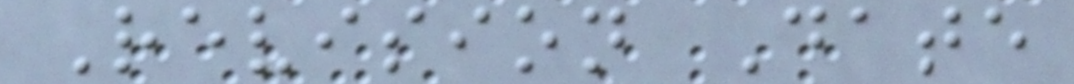Revision Date
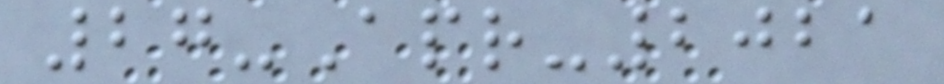27-Apr-2021
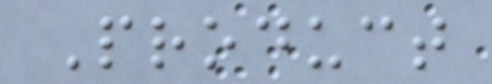Product
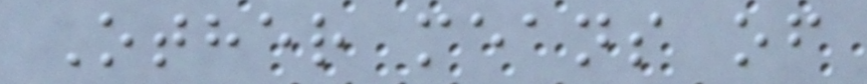Other means of
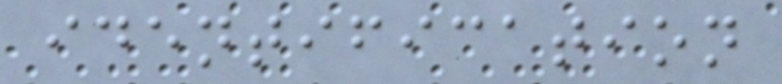identification
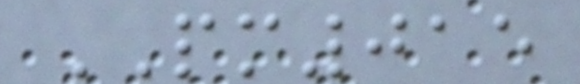PM015
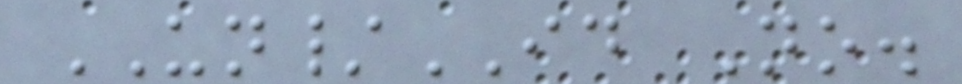UN/ID No.
